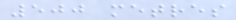500 metres
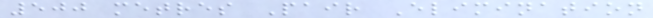500 metres Pair Elimination
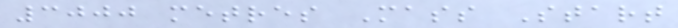3000 metres Mass Start
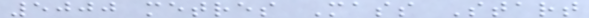5000 metres Mass Start
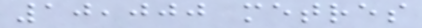10,000 metres
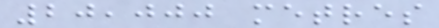20,000 metres
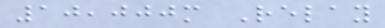10,000m Relay
